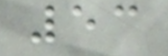53
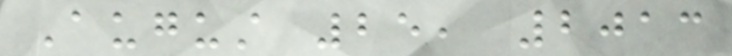August 25, 2013
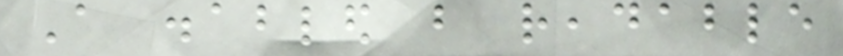A disabled but readable
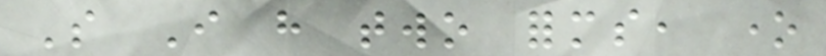So I have two forms, one
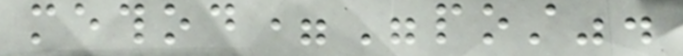method="post".
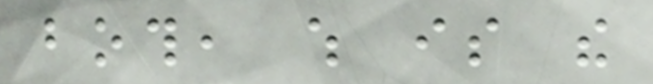both, which is the
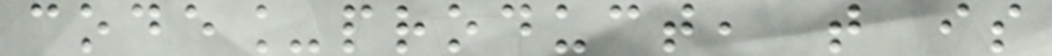code_product, that is
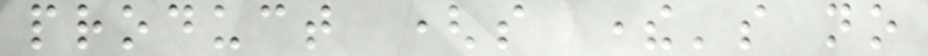product (so there's no
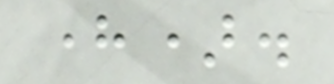here).
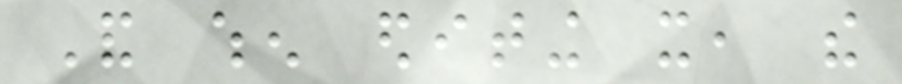And when editing it, the
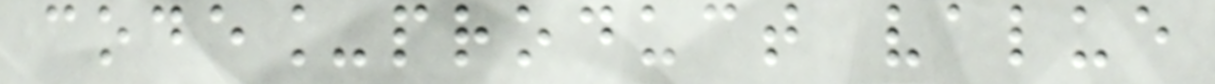code_product value
